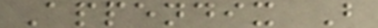Appendix B
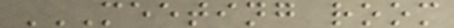MEETING ROOM
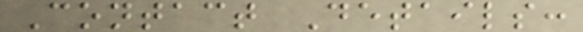Contact Details:
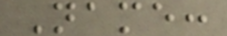Name:
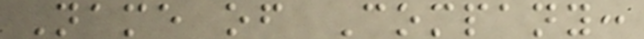Name of Company:
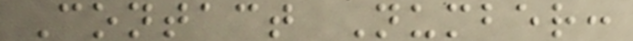Contact Number:
